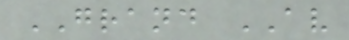GRAND AV
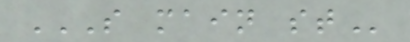S MAIN ST
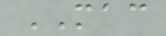MAC
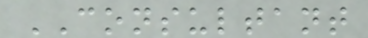CONSULTANT
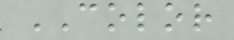COLOR
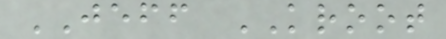JEFF KROOT
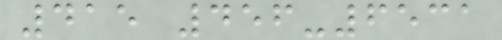415 456-6531
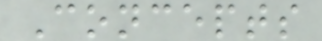Concepts
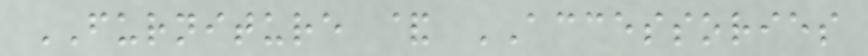FURNITURE & ACCESSORIES
